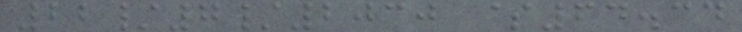22/7/2030 $64.34
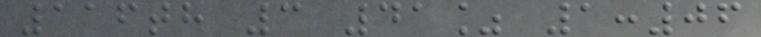116th 3 41% 1:06
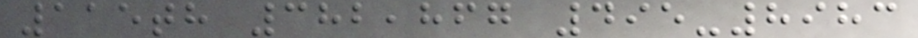115th 382,867 495-8983
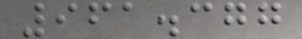961.377
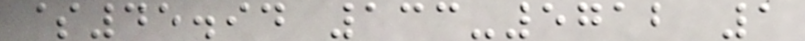$45.94 133-5712 1
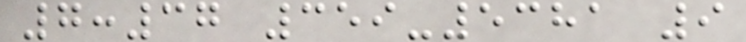7:37 359-5381 9
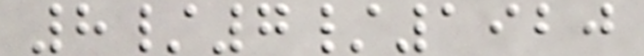8/7/1920
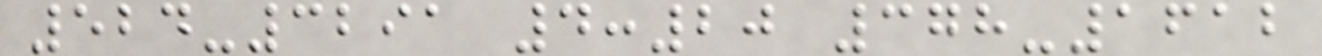524-3291 4:20 378-1612
